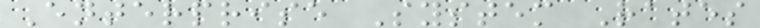Enterprise System Rates
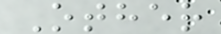Other
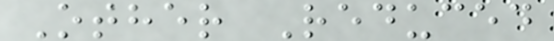Other Reduced
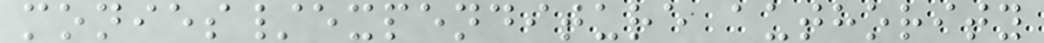monies/expenditure authority
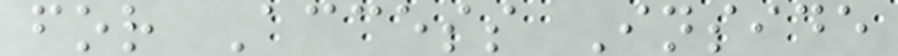for Access Inside
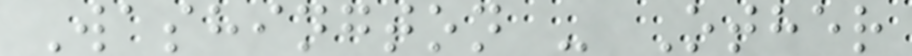Washington - Other
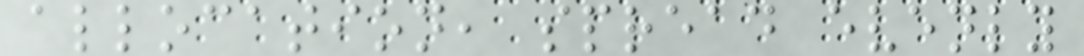allocation, spread evenly
